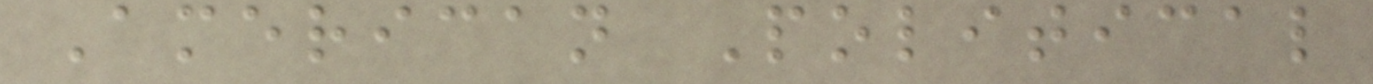American Political
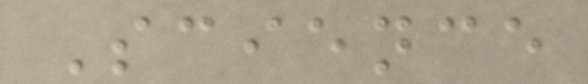Science
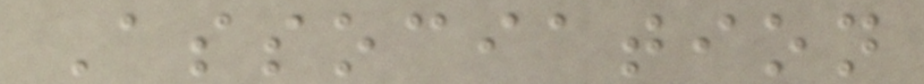Association
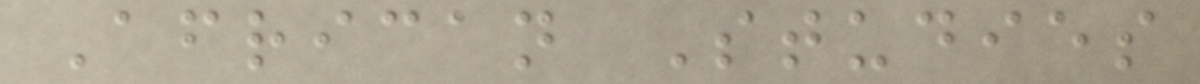African Studies
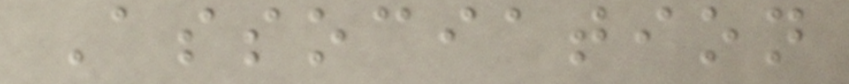Association
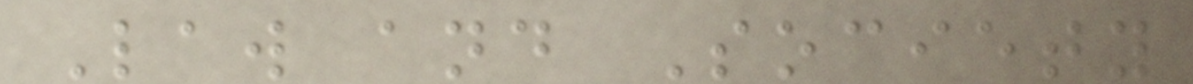Law and Society
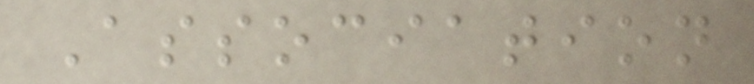Association
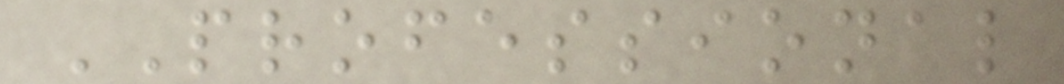PROFESSIONAL
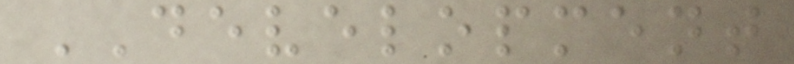DEVELOPMENT
